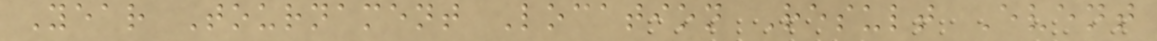Year Tournament Location Result Event
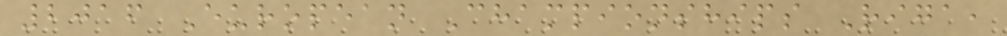2016 European Championships Riga,
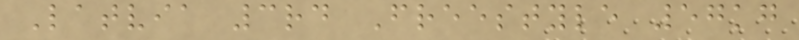Latvia 3rd Freestyle 57kg
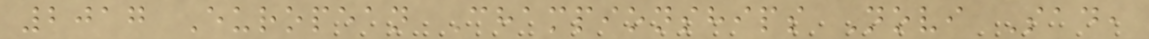2017 European Championships Novi Sad,
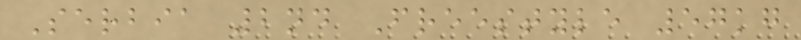Serbia 2nd Freestyle 57kg
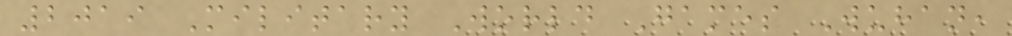2019 Military World Games Wuhan,
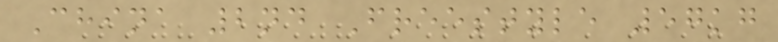China 2nd Freestyle 57kg
